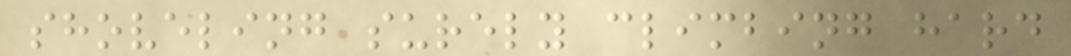shoveling surely climbing hard
